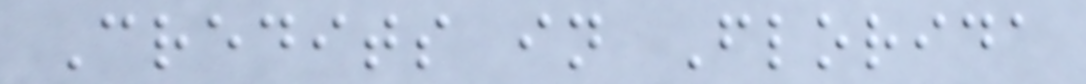Credits in Florida
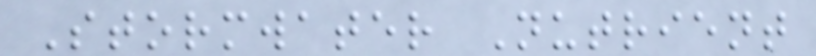Stormwater Nutrient
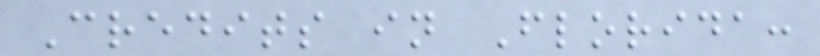Credits in Florida:
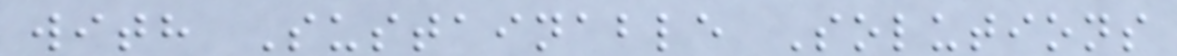with Sustainable Solutions
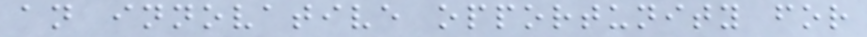an innovative opportunity for
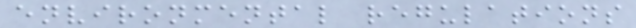environmental regulations
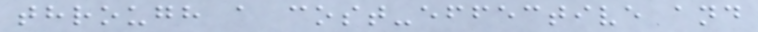through a cost-effective and
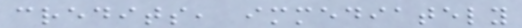credits, immediately
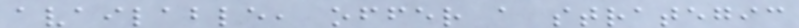available, offer a strategic
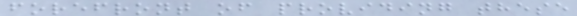forefront of providing these
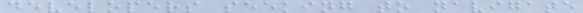developers seeking to navigate
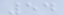54
